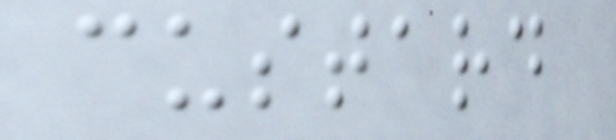custard
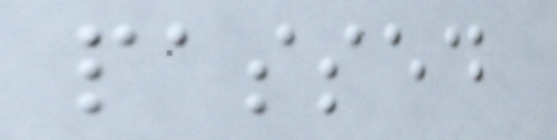passed
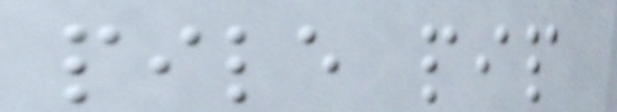pile pip
